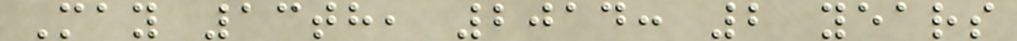May 13th, 2014: 2 years
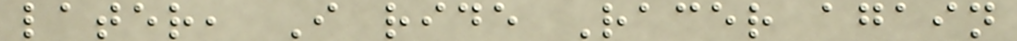later, I ride Racer again
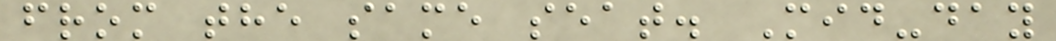from the same seat. Mid-day
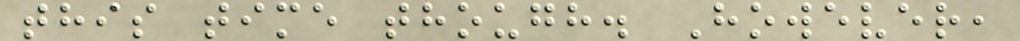this time though. However,
